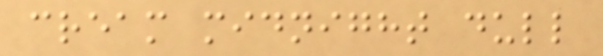cream midnight dull
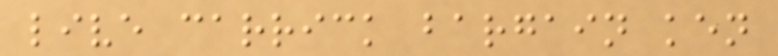live carrick bargain ken
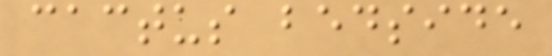cactus bedside
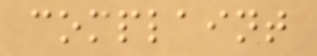complaint
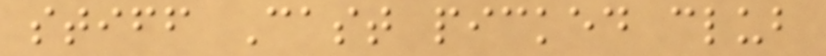stiff Cast picked club
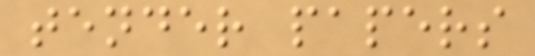tender papers
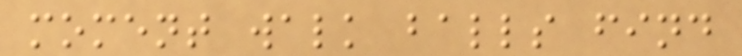moment walk balls find
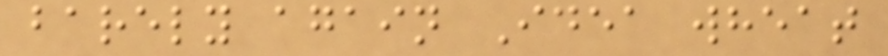barely again Idea wheat
